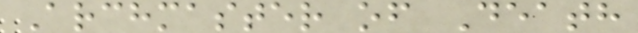Archmaster of Death
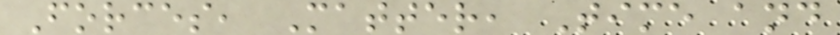Forces, Matter, Time and
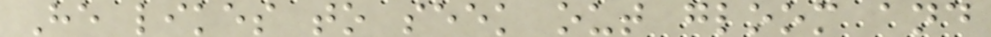He likes to seek out gloom and
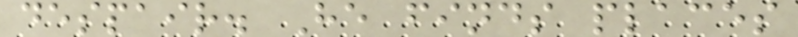despair. He finds places
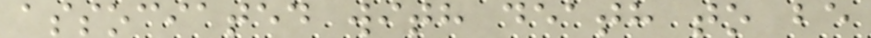associated with death to be
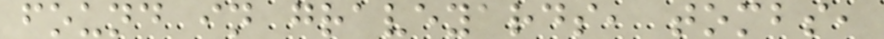found in graveyards, tombs,
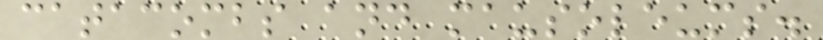catacombs and mausoleums.
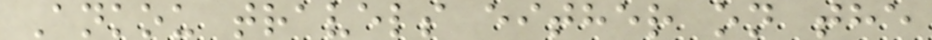Ankou travels either on the
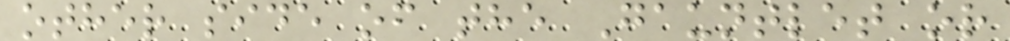other side of the Gauntlet or
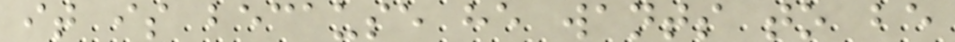it is because he wants to be
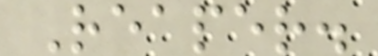Reaper.
